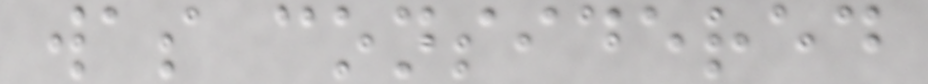was considered
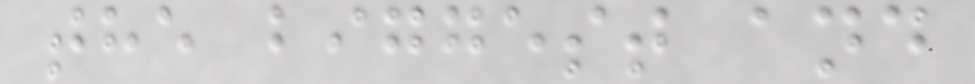the biggest and
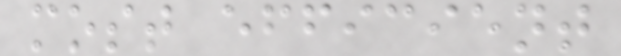most efficient
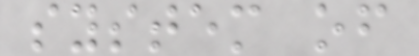system of
